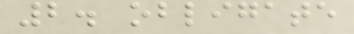2. obligate
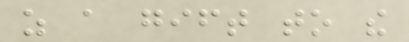as a gift to the
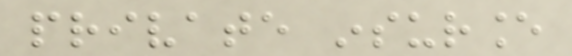private insurance
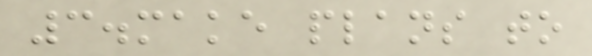3.make plans to
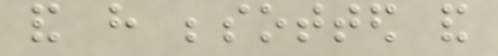and have besotted and
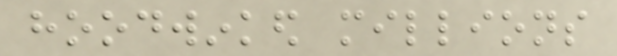hoodwinked millions
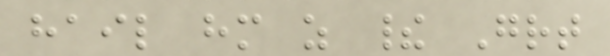hail him as their Great
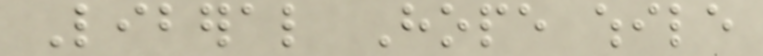Liberal Hope while
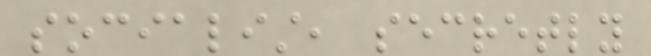socialist, secretly
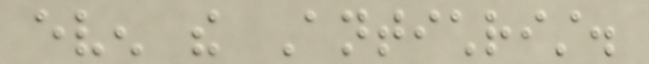even the Antichrist.
